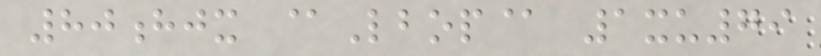80hjx @Lbop@ 1xu79
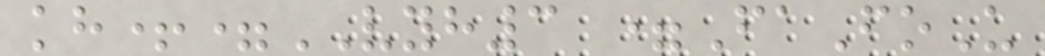kh+=VYH3 =FaFoU
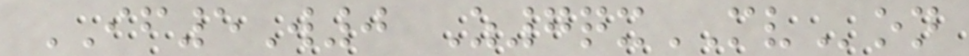IF5W0 Z7qxMVon
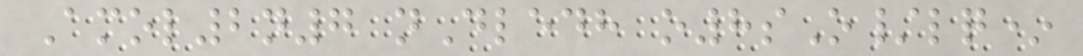Amol2n7 nDledh o8sO/lq*
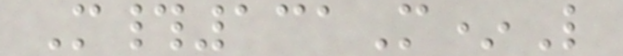M#131M*L
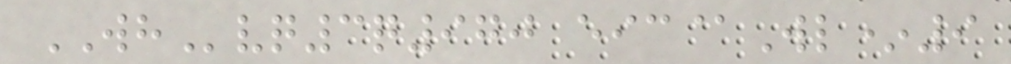WHvq3q970 eic@Wl*9
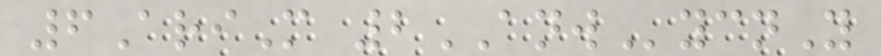6AriM 2ANWycnY
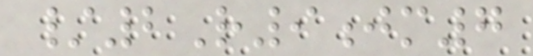/2R9jm7
